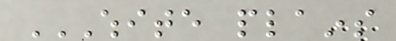WHITE PLAINS
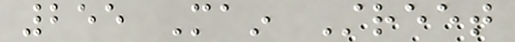255 Main Street
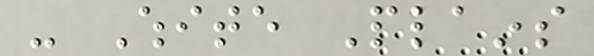- White Plains
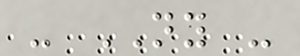- NY -
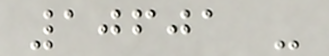10601 -
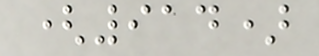(914)
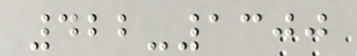422-1300
